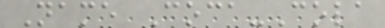Name Coca-Cola
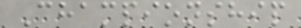Championship
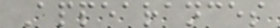Appearances
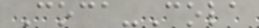Coca-Cola
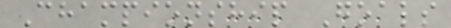Championship Goals
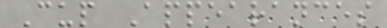Cup Appearances
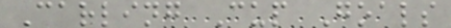Carling Cup Goals
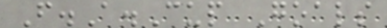F.A.Cup Goals
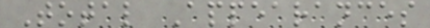Total Appearances
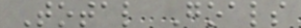Total Goals
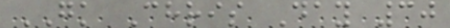GK Chris Day 30
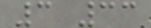3 33
